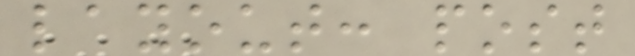layout: post
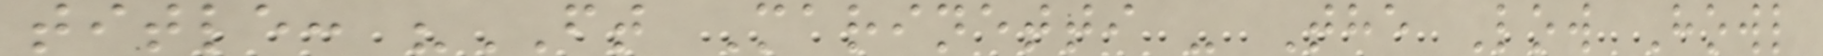title: "FT Marinetti - The Low Howl
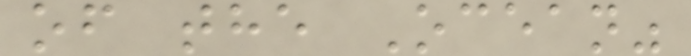of the Ocean"
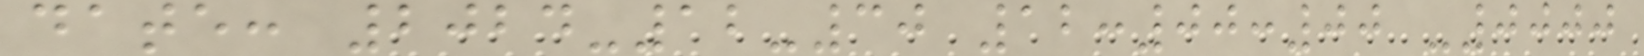date: 2024-12-30 12:00:00 -0000
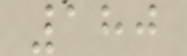180
